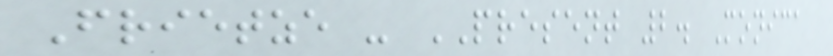Frietze - PRESENT 2. Monica
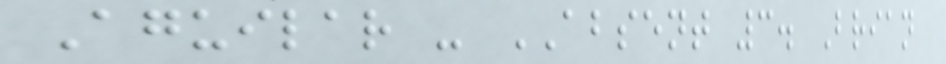Aguilar - ABSENT 3. Brian
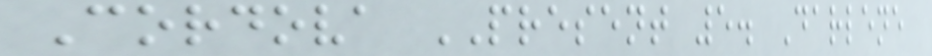Cordova PRESENT 5. Darlene
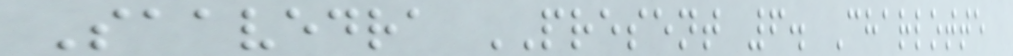Saavedra PRESENT 6. Charlotte
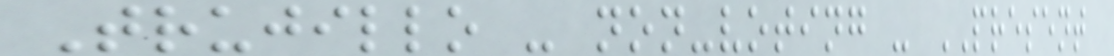Trujillo - non-voting - PRESENT
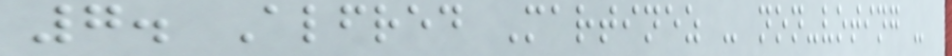7. Alfred Martinez - non-voting -
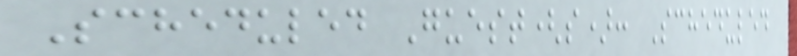Scheduled Guest(s): Scheduled
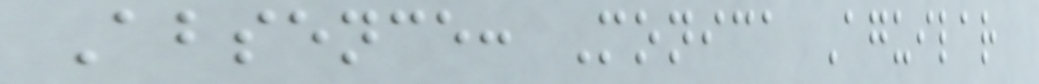Absence: Monica Aguilar
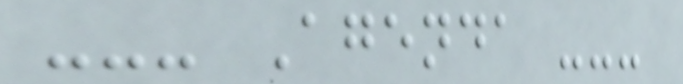--- Agenda ---
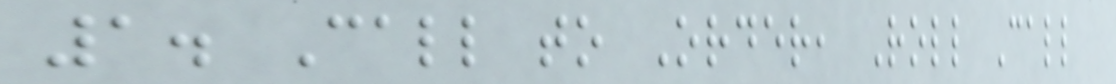1. Call to Order, Roll Call
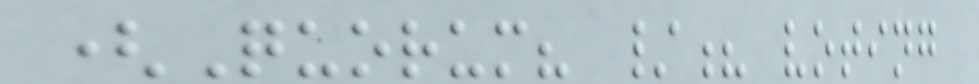(Quorum? /? voting
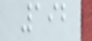192
